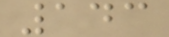143
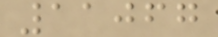11067
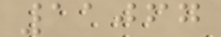11067
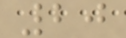20
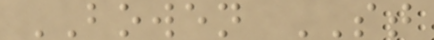BOWEN ST
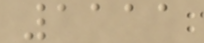1111
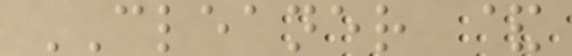CLEANER &
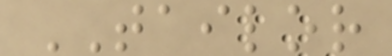TAILOR
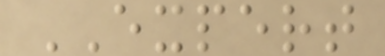EXPERT
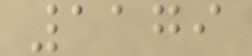1179
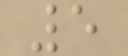5
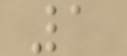1
